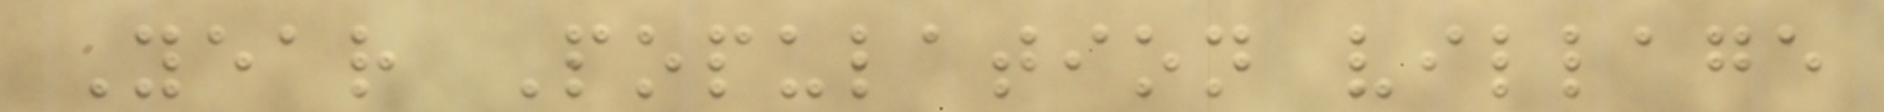Year Population village
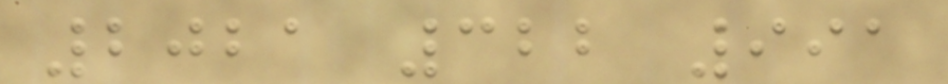2021 322 991
